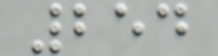254
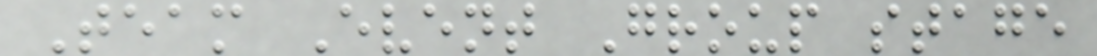Team Event Group stage
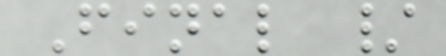Final /
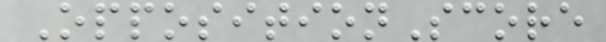OppositionScore
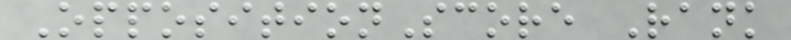OppositionScore Rank
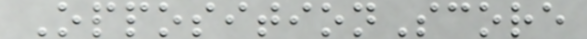OppositionScore
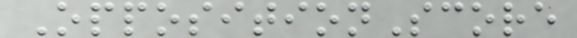OppositionScore
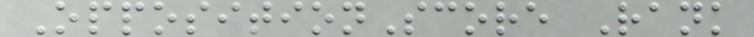OppositionScore Rank
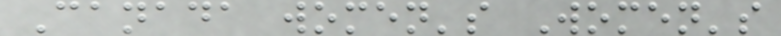Canada women's Women's
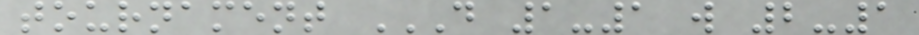tournament D 1-1 W 2-1
